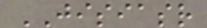JISIASR
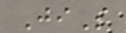JiS
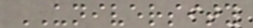UNIVERSITY
